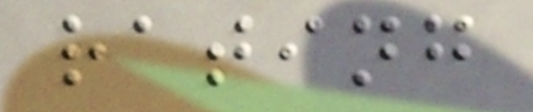rating
